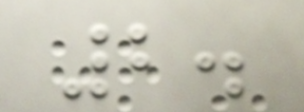2.
